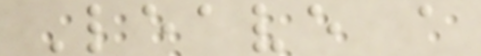Leave a
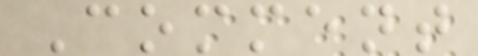Comment
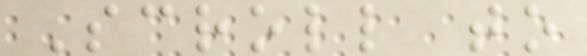Scroll to
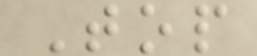Top
